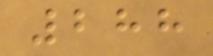288
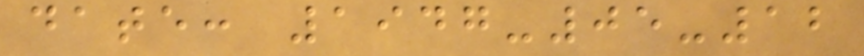date: 1947-05-12
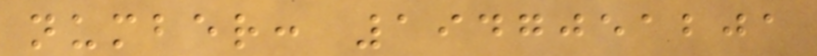number: 1947051201
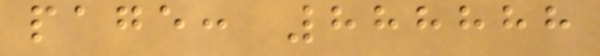page: 888888
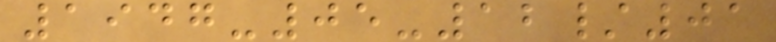1947-05-12/01
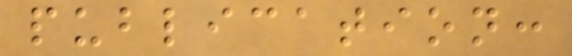publication:
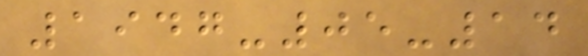1947-05-14
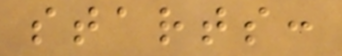starts:
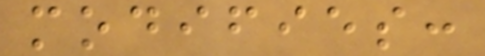modifies:
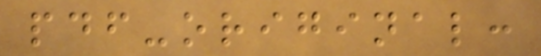pdf-original:
